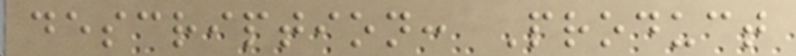description: Product
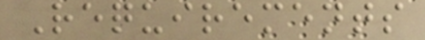Requirements
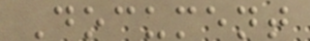Document
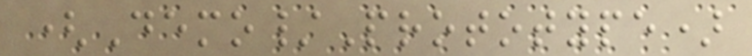(Demo/Prototype)
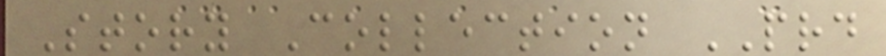Story Collection PRD
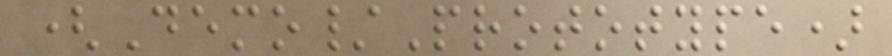(Demo/Prototype)
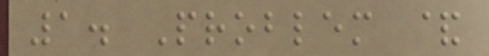1. Problem &
